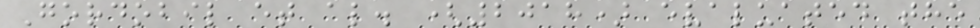Gordobil et al. (2018) evaluated the
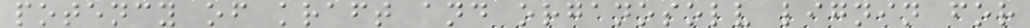potency of kraft and organosolv lignin for
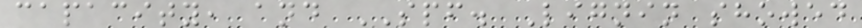capacity, and SPF. Lignin showed
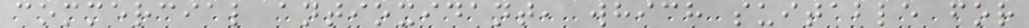commercial antioxidant, which suitable for
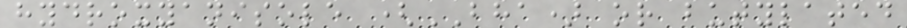hydroxyanisole (BHA) or butylated
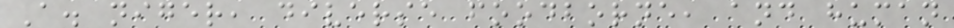A. niger, diverse foodborne, and human
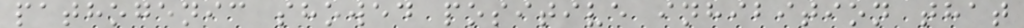pathogenic showed positive inhibition that
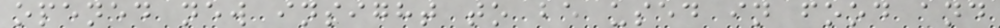opened new insight to be used in food and
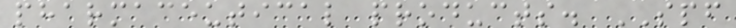pharmaceutical products. SPF
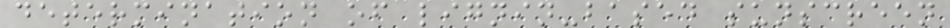determination of lignin-based sunscreen
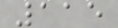115
